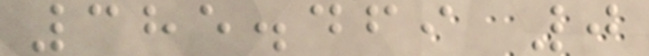385.469 0
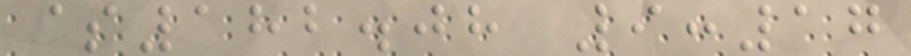$182.08 9:17
